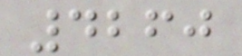4260
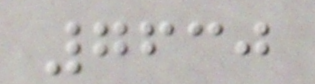7630
